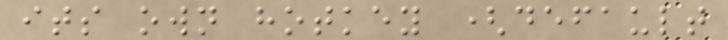its own hotkey (default
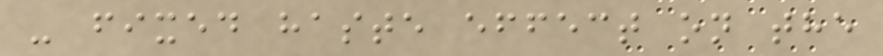- fixed haste effect on the
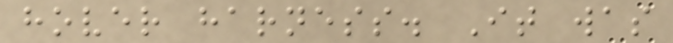hover harness. It was
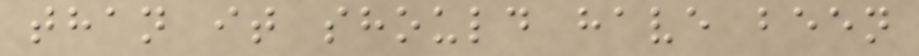than it should have been
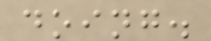doing.
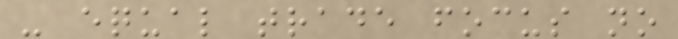- equal trade focus no
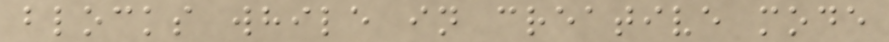blocks while in creative mode
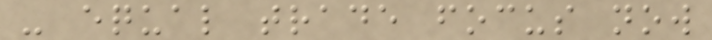- equal trade focus now
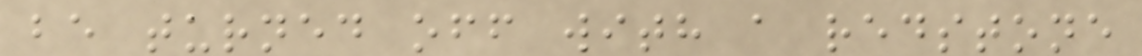be turned off with a redstone
